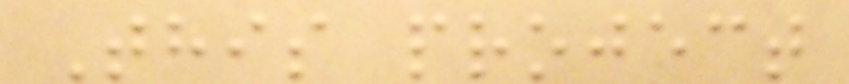This project
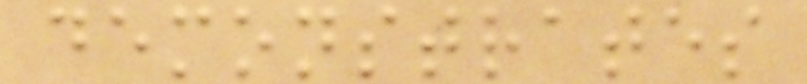demonstrates
